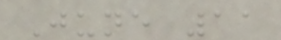June 11
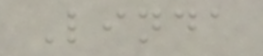Linda
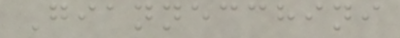Giannecchini
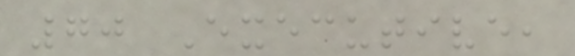70 Executive,
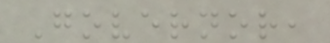Governor,
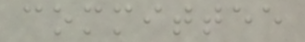committee
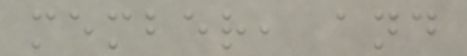member, and
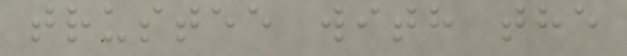trustee with the
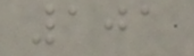101
